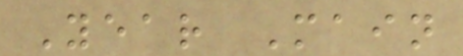Year Main
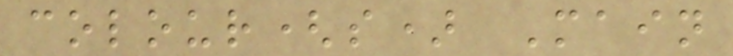colour(s) Main
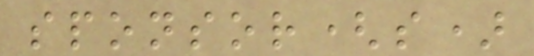sponsor(s)
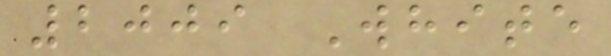2009 White
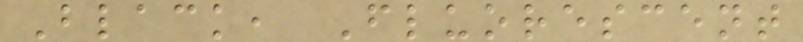Black, Fluorescent
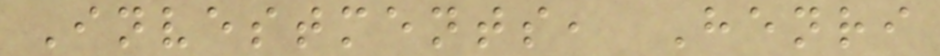Investments, Henri
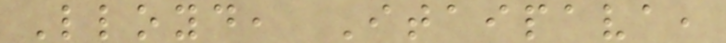Lloyd, Itaipava,
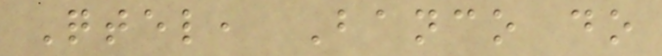Qtel, Banco do
